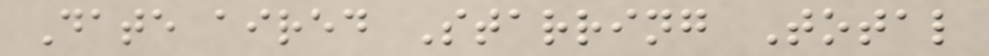Date aired Starring Total
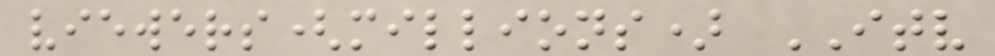viewers(millions) ITV
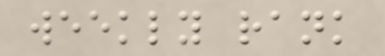weekly rank
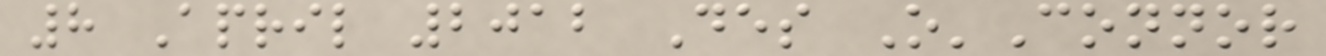8 April 2012 Des O'Connor
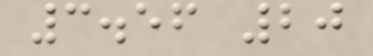3.56 20
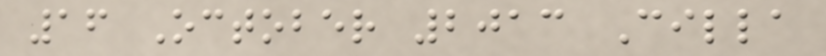16 October 2013 Cilla
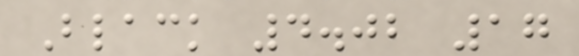Black 4.02 17
